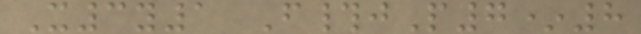X3y1 F#jP7*8
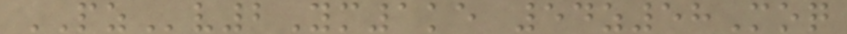PZv2Ym1ke 54z58Moq
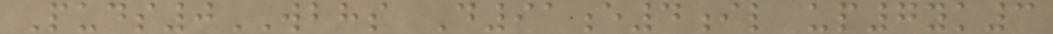Puds0WBHS D91e4il up7yk3
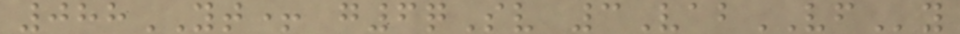088YT+ g6qSv 3VabVFy
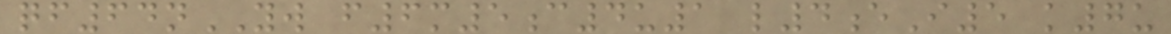qf64nYW f6m5c4u1 l4eI5 k7u
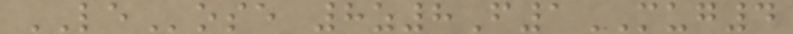LEose 8z8F1MUG4
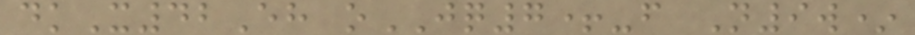dkX42Eh oJQ7+-f N9w*
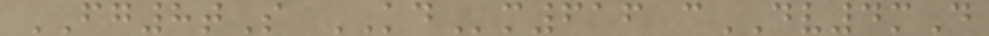FG8tS KDm616 cDV4mD
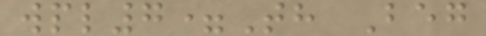wpl7=Th Beg
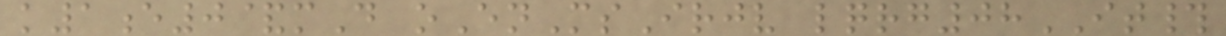k1e0&mD oEnMsIrjv lqrg08IT#
